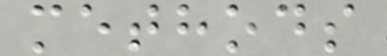methods
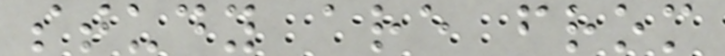study are from
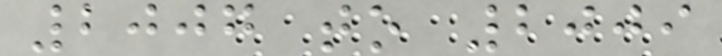2007 to 2009
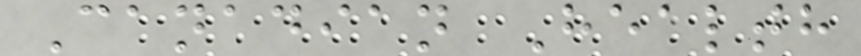Canadian Health
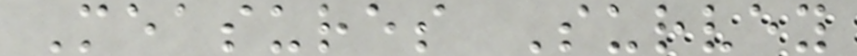Measures Survey
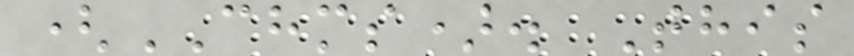(CHMS). This
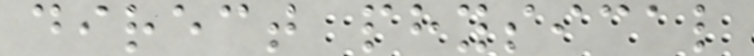direct physical
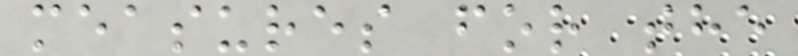measures for the
